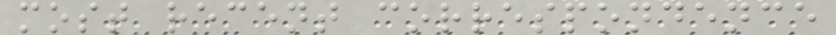most recent correspondence
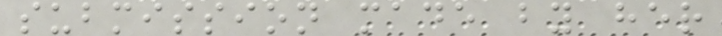submission made by her
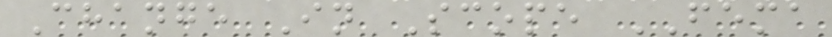Change In Scope FEMA
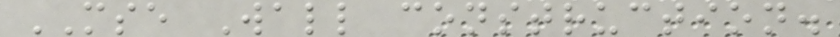MSE Wall construction.
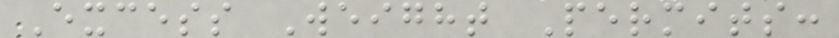Excess Weight Permits:
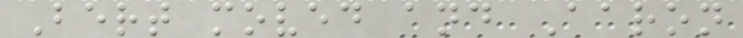Bert moved and Aaron
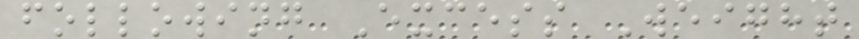following Excess Weight
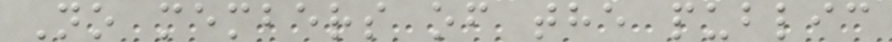No members of the public
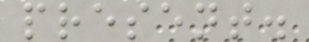present.
